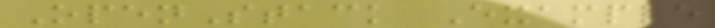OpenStack Example
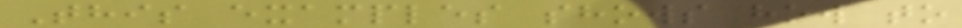This examples shows how to
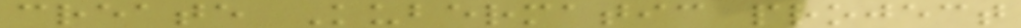create Kubermatic project
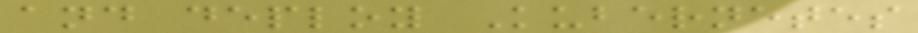and deploy Kubernetes
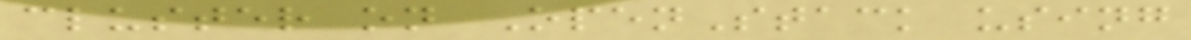cluster on OpenStack using
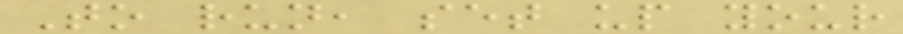To run, set up your
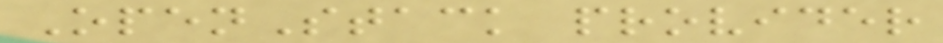OpenStack provider
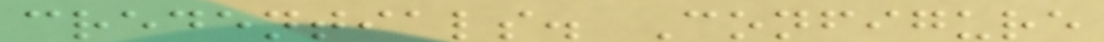credentials. Configure
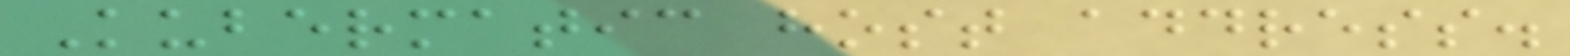Kubermatic host address.
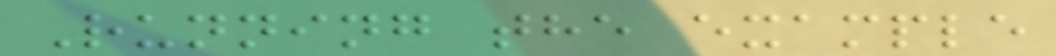Running the example
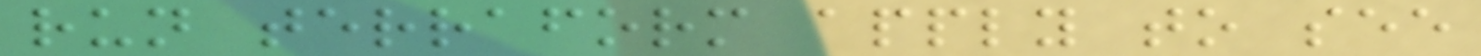run terraform apply to see
